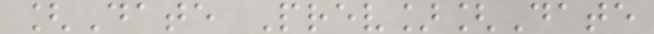[Date Prev][Date
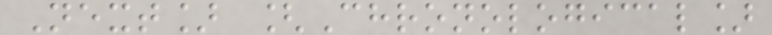Next] [Chronological]
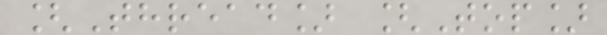[Thread] [Top]
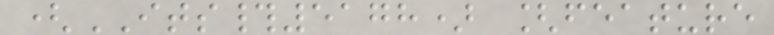(ITS#5178) [feature
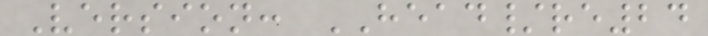Version: HEAD/re24
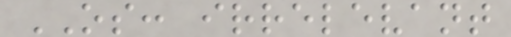OS: irrelevant
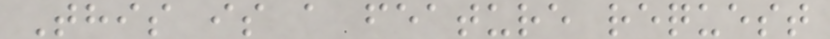This is a feature request
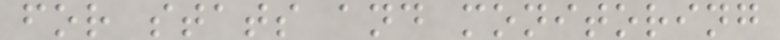for stats and monitoring
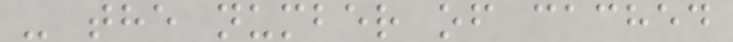- the number of cached
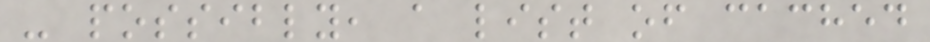- possibly, a list of cached
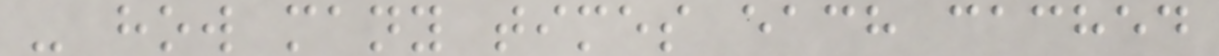- how many times each cached
